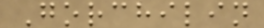Gorchilin
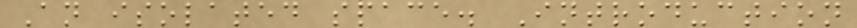An isolated space. Introduction
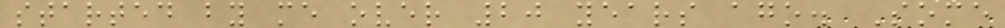started by me over 20 years ago. Some
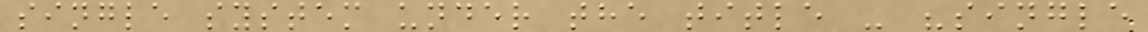single system under the title - "single
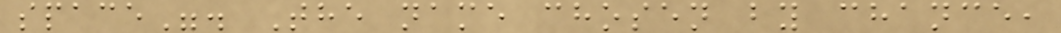space". The name chosen by chance,
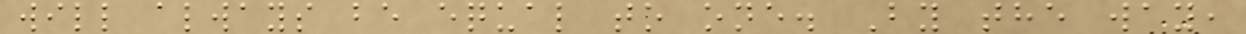will always be equal to one. By the way,
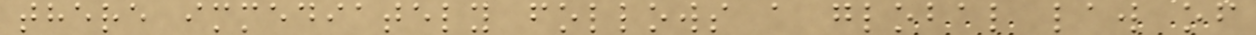there immediately follows a global law of
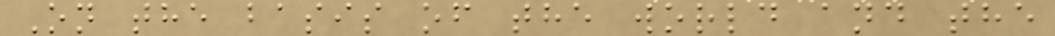On the basis of the world and the
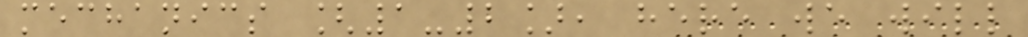mechanics [1-2], here we will
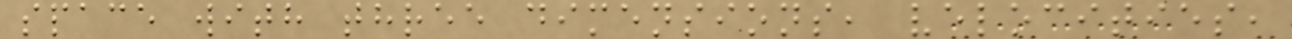space with three dimensions, velocities,
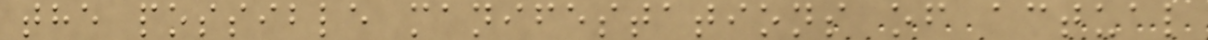the possible manifestations of actual
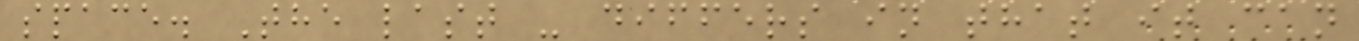space. The last - differs in that it can
